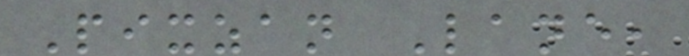Pixzan Lane,
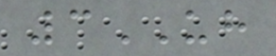3UH
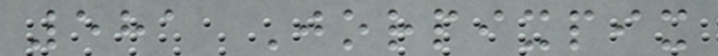581 Jorpixpix
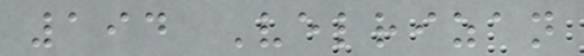194 Velrizan
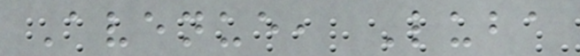Avenue, Luba
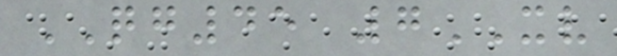QG45 7XV
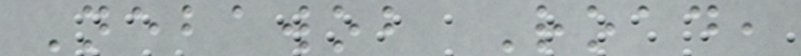Nebawob Road,
